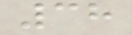38
